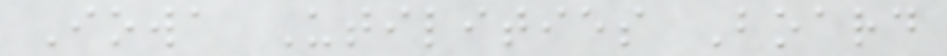Iowa Utilities Board
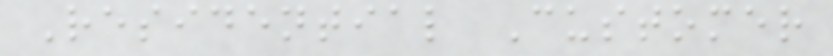Residential Customer
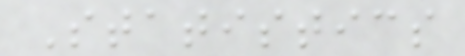Statistics
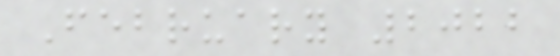February 2022
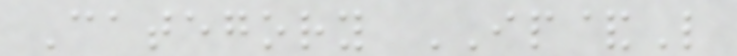Category IP&L
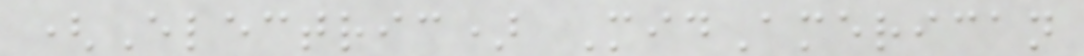(Electric) MidAmerican
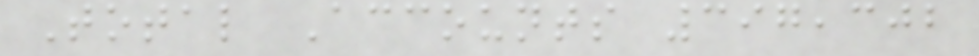Total Accounts 397,302
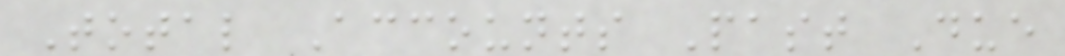Total Accounts Past Due
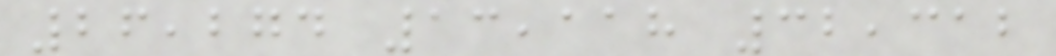26,274 13,118 32,312
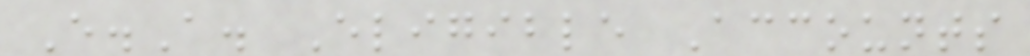E.A. Eligible Accounts
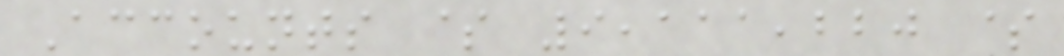Accounts $ 9,111,220 $
